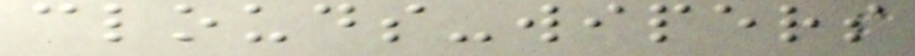clouds-wipers
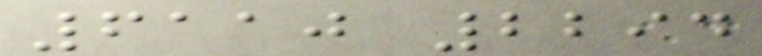6110 2294
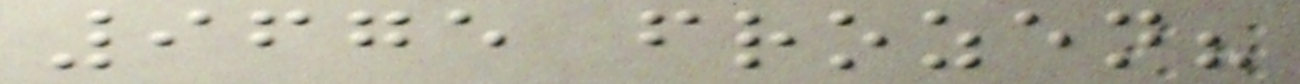9675 frozen?
